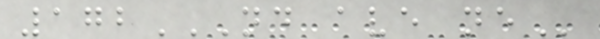172ND AVE NE
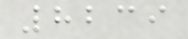8239
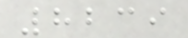8239
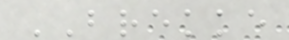BREKKE
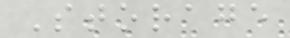Storage
